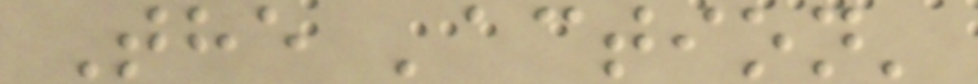The 'action'
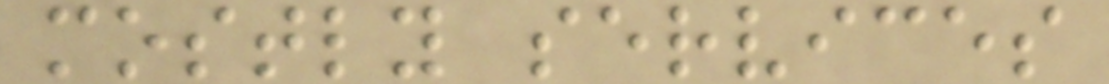mostly services
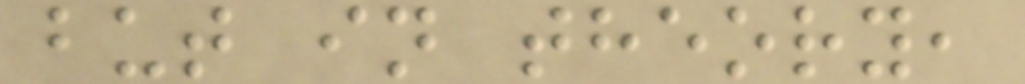but in theory,
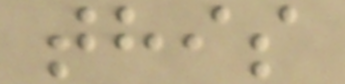this
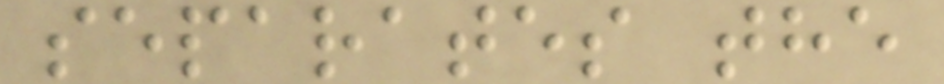separates the
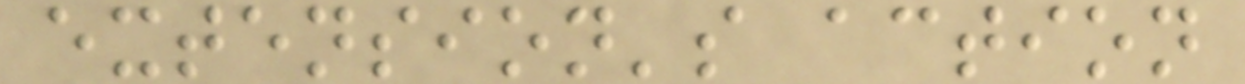extension's action
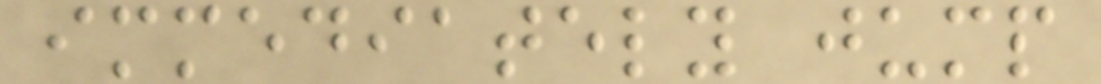immediately jump
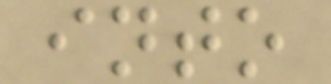into
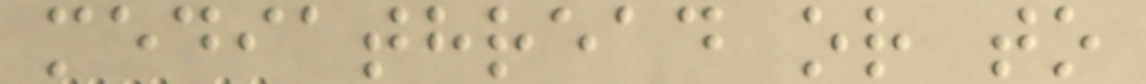mediathread or to
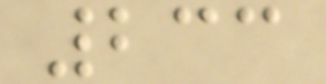233
